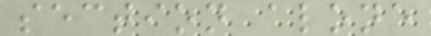section alone
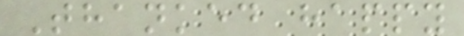Thanked happy
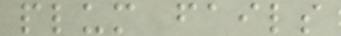plum fails
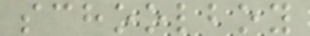schoolboy
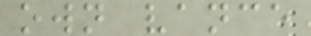own vance
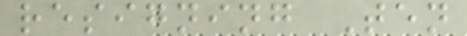resigning Ten
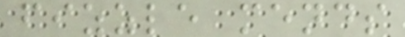fizzle mends
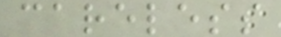careless
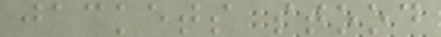jackets stood
